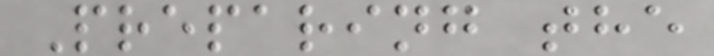Preparing the
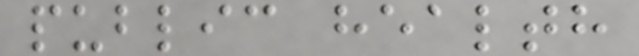public health
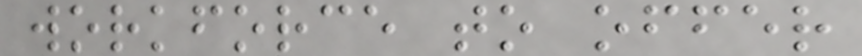workforce to offer
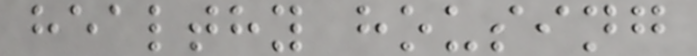healthy housing
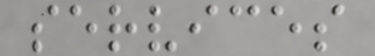services
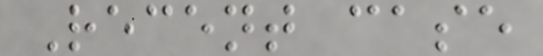Recent case
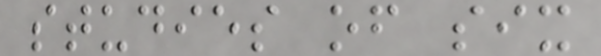studies of six
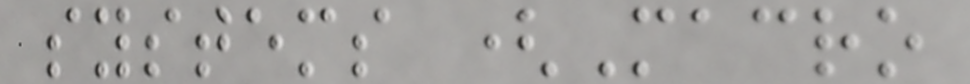systems (Macro
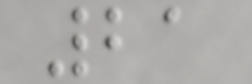21
